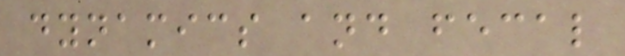dynamics and fecal
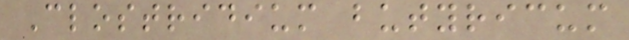Clostridium butyricum
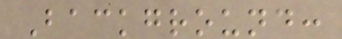Background:
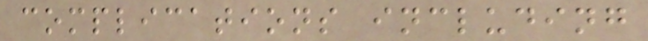complications including
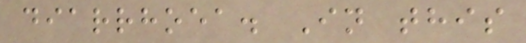diarrhoea. In this
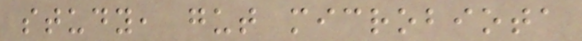study, gut microbiota
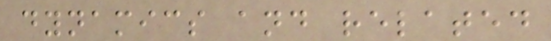dynamics and related
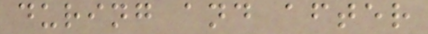during and after
